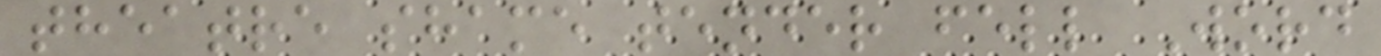theatre shame tender fell Word
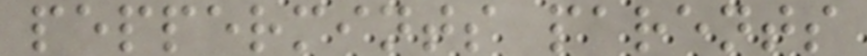peppermints parents
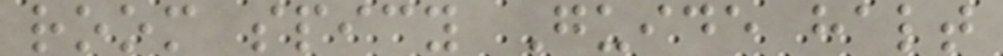room spicy Guide halt
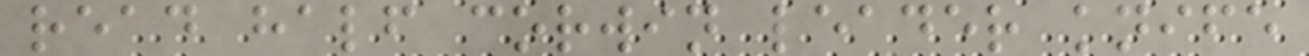read half corwin leader knife
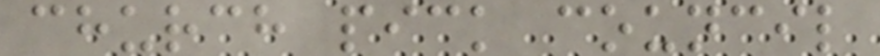church pick council
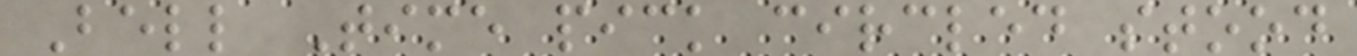Bell Time pick circled stood
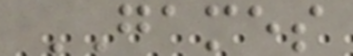GAMES
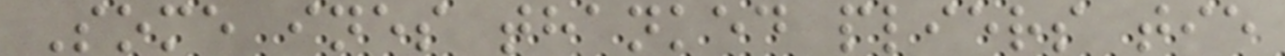Some ines thanked pliers tie
